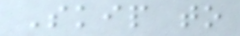Skip to
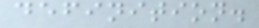definition.
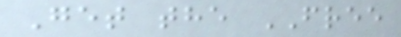Get the FREE
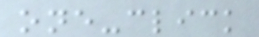one-click
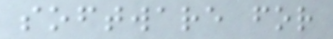software for
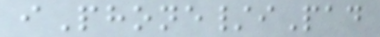iPhone/iPad
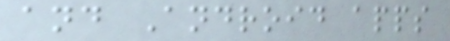and Android apps
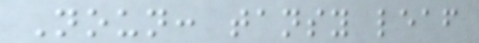Noun: tansy leaf
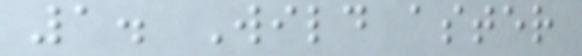1. Wild aster
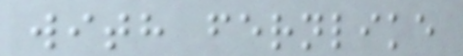with fernlike
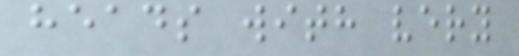heads with very
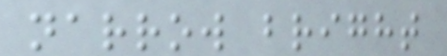narrow bright
